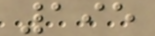195
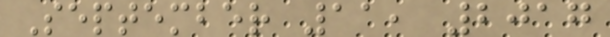September 11, 2017
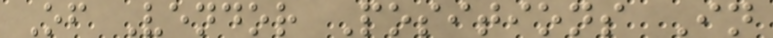Of Vendor Positions In
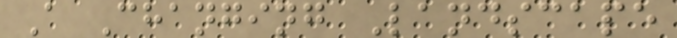A Changing Landscape
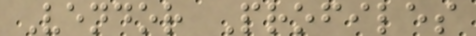Vendor Profiles
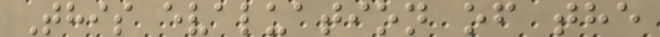This evaluation of the
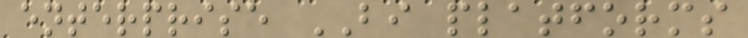enterprise BI platforms
